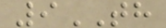9TH
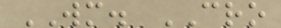WM. CRO
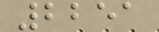2251
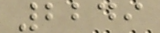2249
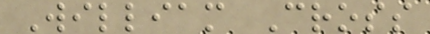William Cross
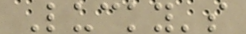Lucky's
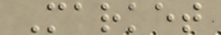Market
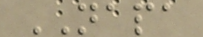NAPA
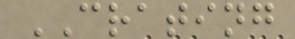CRATING
